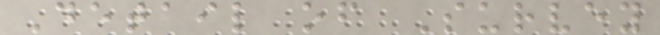Detail of Survey
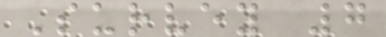Survey 7
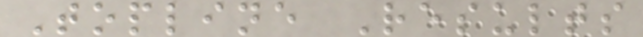Topline Results
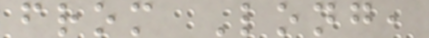from Long,
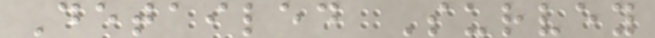Detailed Survey
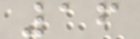16
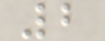2
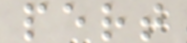pert
